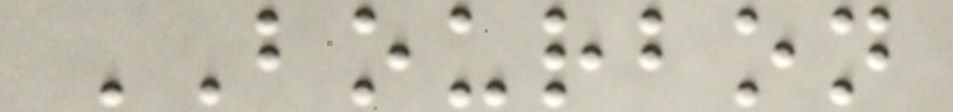BOURBON
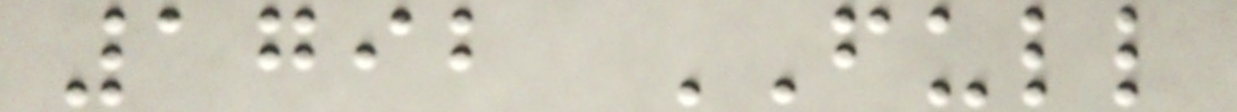1792 FULL
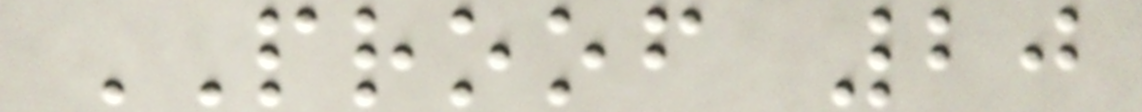PROOF 20
